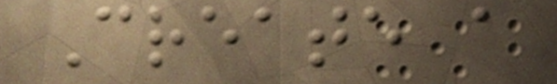Create a
